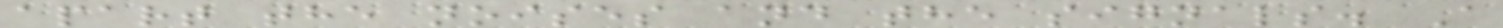apart the noises and the signals. A
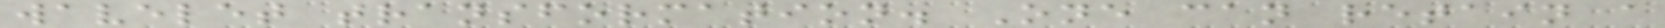wavelet transformation. One can retain a
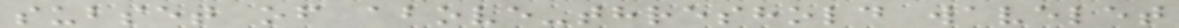subset of above-threshold wavelet
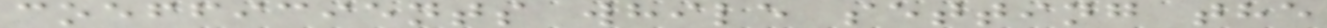coefficients while setting the
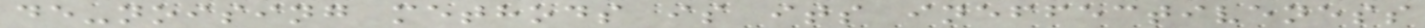de-noising methods is its ineffectiveness
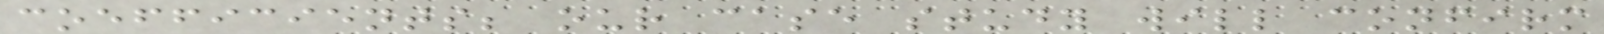coefficients; our case study will confirm
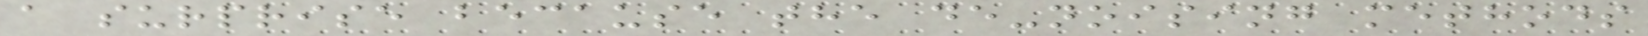a surprise because the de-noising methods
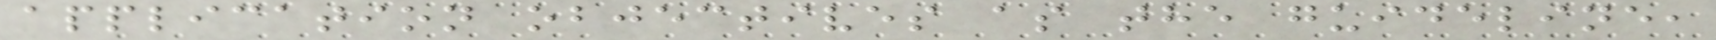application objectives as the guideline,
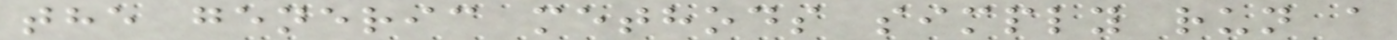the generic methods simply run a
